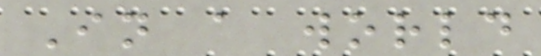In a world
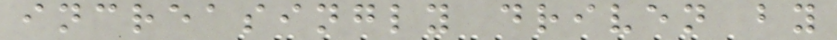increasingly driven by
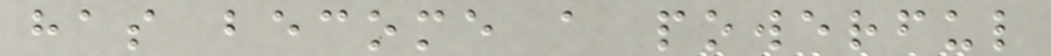has become a powerful
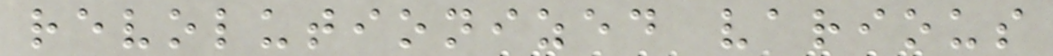revolutionized various
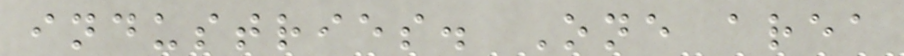industries. One area
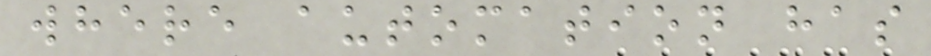where automation has
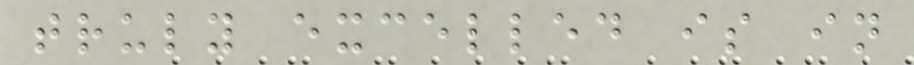truly excelled is in
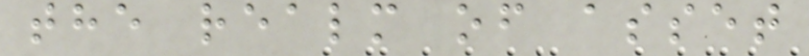the realm of asset
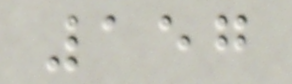157
